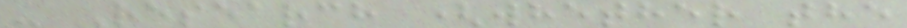- Research (whether the
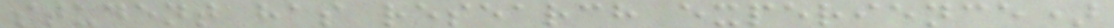student has research experience)
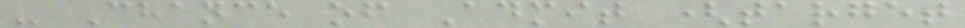- Chance of Admit (target
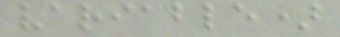variable)
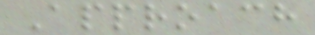Approach
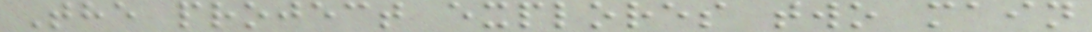The project explores two main
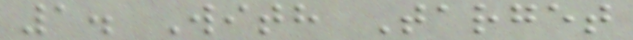1. With Target
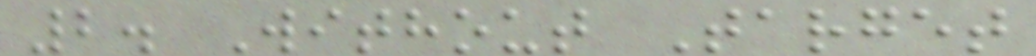2. Without Target
